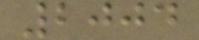2004
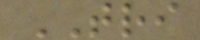TRI
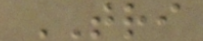TRI
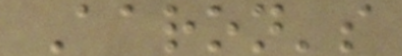Aaron's
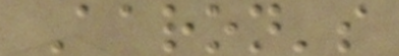Aaron's
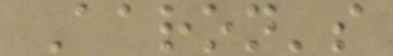Aaron's
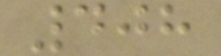408
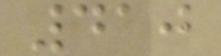410
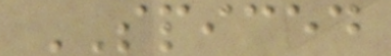SPICED
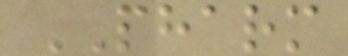PHARM
